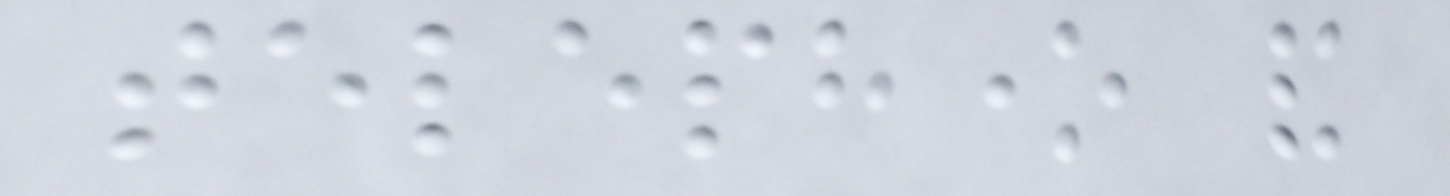telephone and
